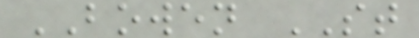BOWEN ST
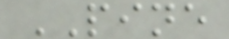PINE
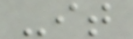-it
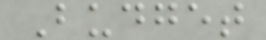Budget
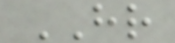HR
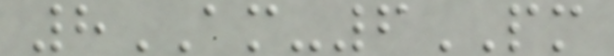8AM-6PM
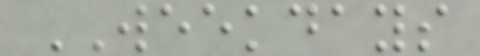WEEKDAYS
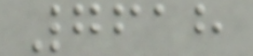7618
